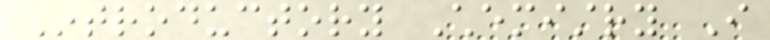Introductory Chemistry I
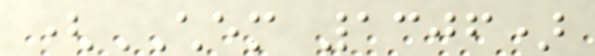(CHEM 1306)
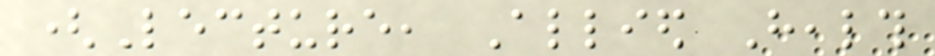(Lecture, Allied Health
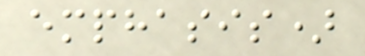emphasis)
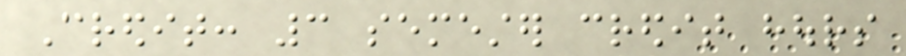Credit: 3 semester credit hours
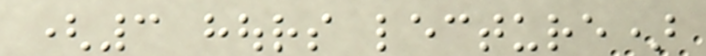(3 hours lecture)
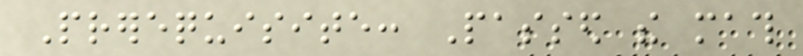Prerequisite: Passed the math
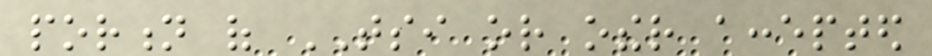portion of TSI or other accepted
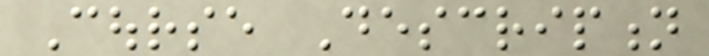Course Description
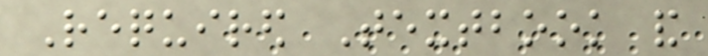Required Textbook and
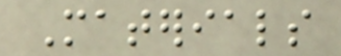Materials
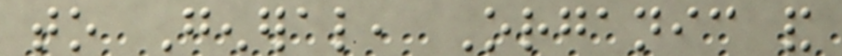to General, Organic and
